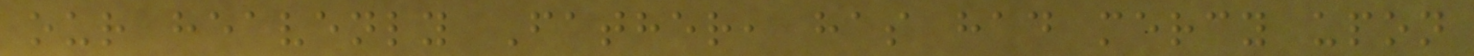our heavenly Father, has had mercy upon
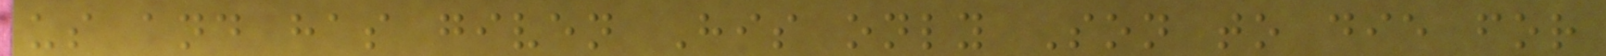us and has given His only Son to die for
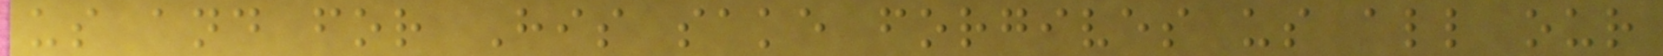us and for His sake forgives us all our
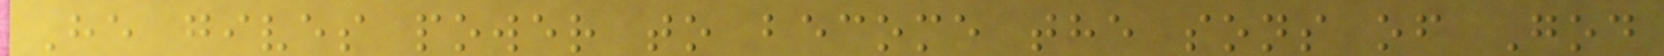He gives power to become the sons of God
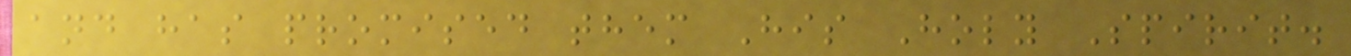and has promised them His Holy Spirit.
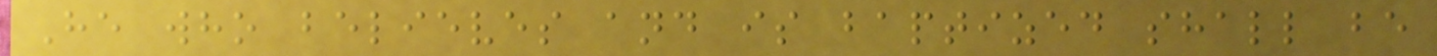He who believes and is baptized shall be
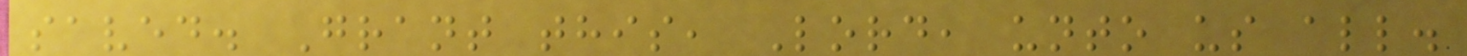saved. Grant this, Lord, unto us all.
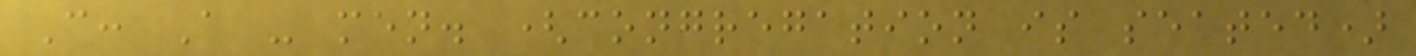C: A - men. (congregation is seated)
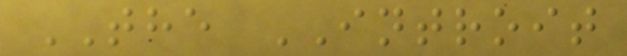THE INTROIT
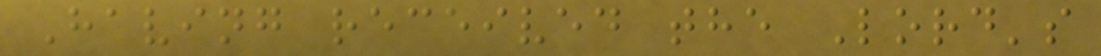Having received the Lord's
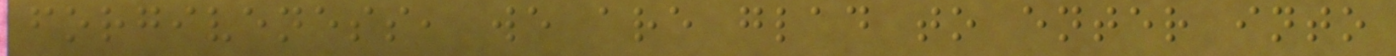forgiveness, we are glad to enter into
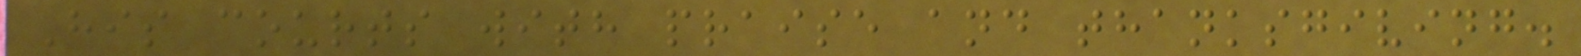His courts with praise and thanksgiving.
